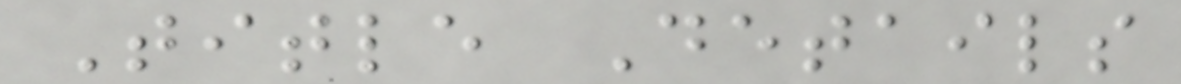Title Details
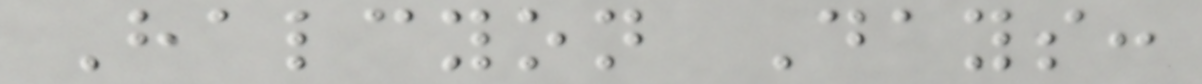Halcyon Days:
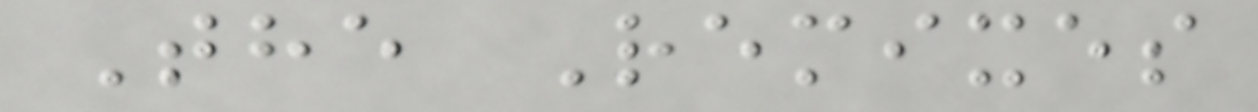The Remixes
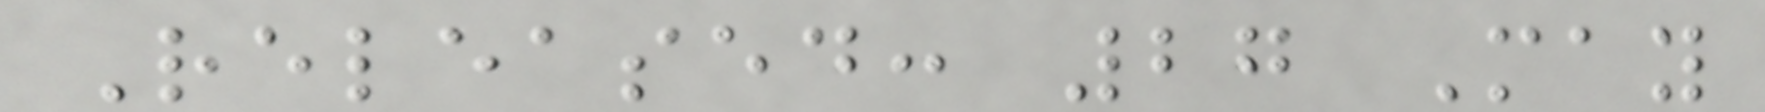Released: 27 May
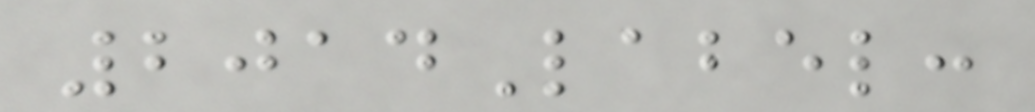2014Label:
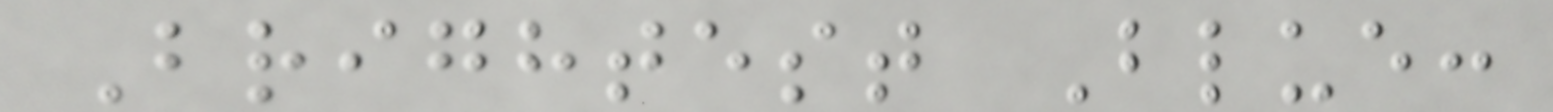Brightest Blue:
